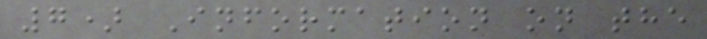7) Information on the
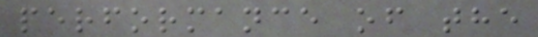performance of the
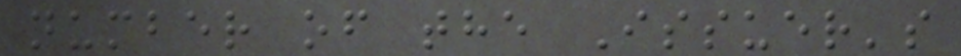number of the Issuer's
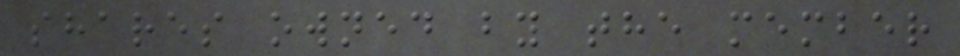shares owned by the member
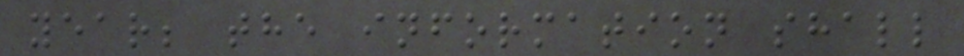year; the information shall
